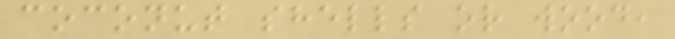coconut shells or wood,
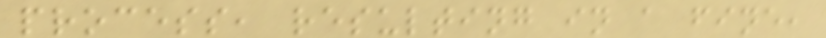process, resulting in a fine,
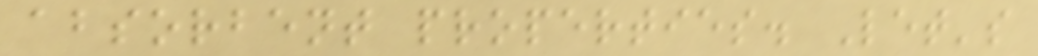absorbent properties. Let's
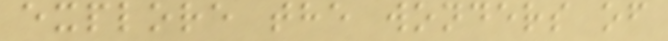explore the wonders of
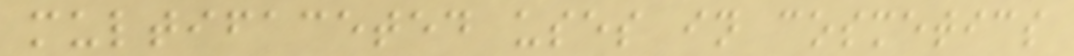multifaceted uses in cosmetics
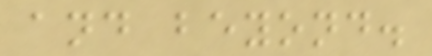and beyond.
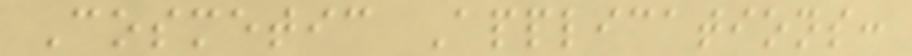Cosmetic Applications:
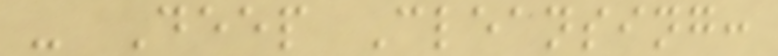- Deep Cleansing:
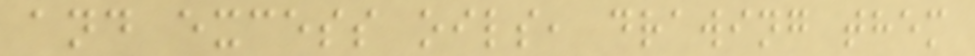and excess oils, drawing them
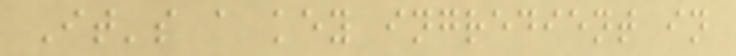It's a key ingredient in
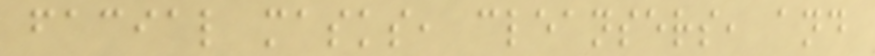facial masks, cleansers, and
